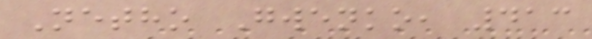Netho Gwenko, 413
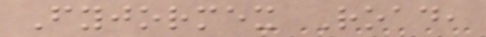Fyjormex Road,
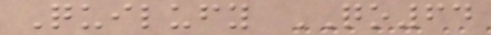Quilufy QO64
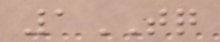1TQ
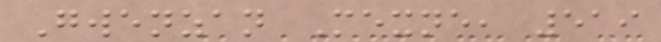Gwenzan Mexne, 519
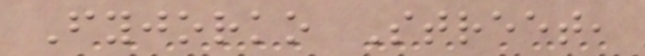Fyjorko Street,
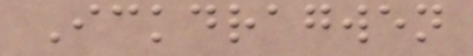Ickdragwen
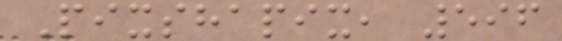Pixshapix, 596
